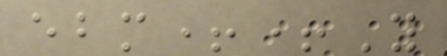ebm++Y
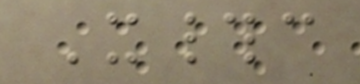X#c
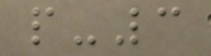p-3
